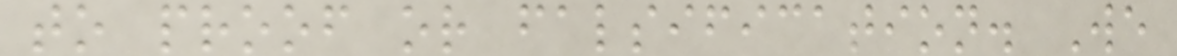to proof or falsification. We
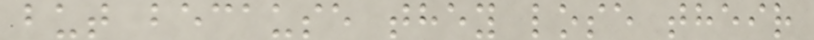but because they lose their
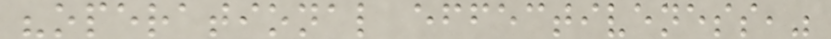"operational effectiveness,"
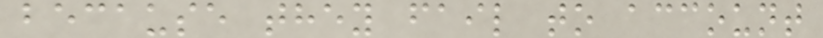because they fail to account
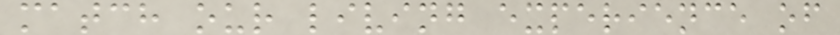match our living experience of
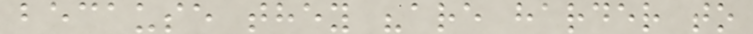because they "are harder to
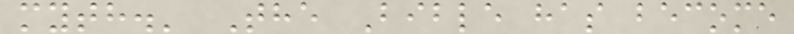myth.' The Bible has become
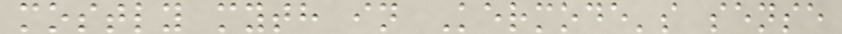mostly myth in Kermode's sense
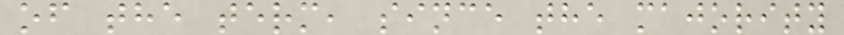of the term, since the majority
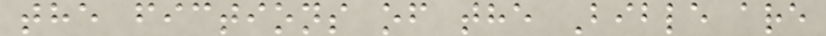the fictions of the Bible are
